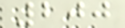200
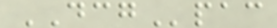DCGpac
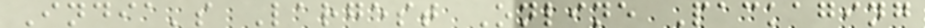India's Largest Online Packaging
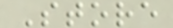Store
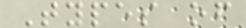Types of
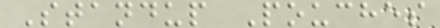Standup Pouches
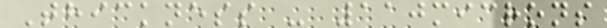Thickness - 110microns
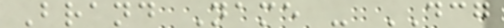Brand Name - DCG
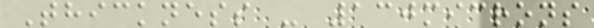Thickness - 130microns
